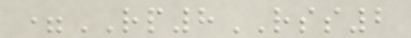=RP8RSS2
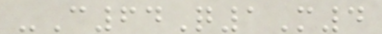-C64Q1M4
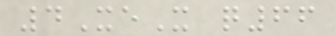4XeX q66
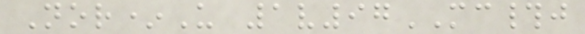Nor*U 1v97MC#j
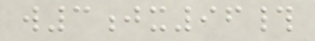w3jx96#
